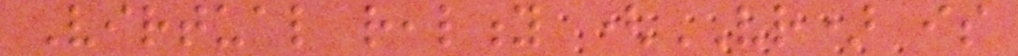Virtual reality (VR) is
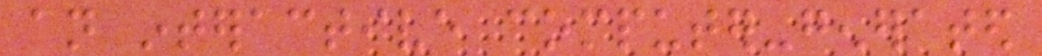an interactive computer-generated
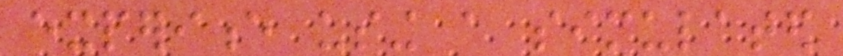experience using a simulated
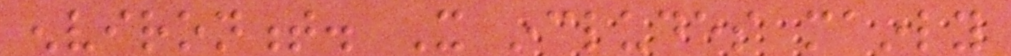environment. It includes mainly
